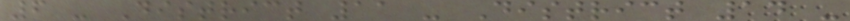6 - District 11 - District 14 -
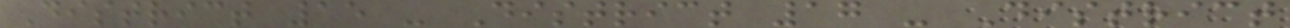District 15 - District 17 - District
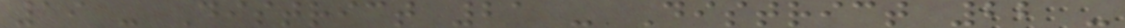19 - District 21 - District 22 -
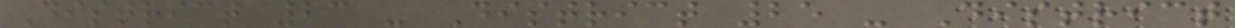District 23 - District 25 - District
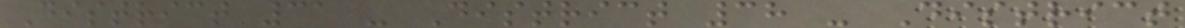District 31 - District 38 - District
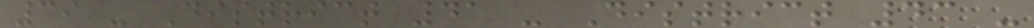39 - District 41 - District 43 -
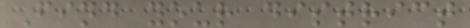Find your district
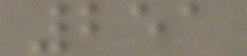251
